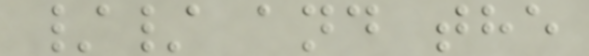// and the
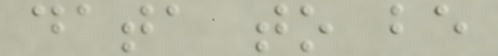data to be
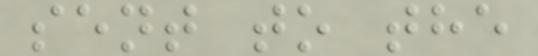sent to the
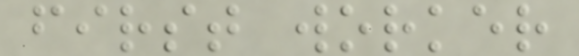first worker
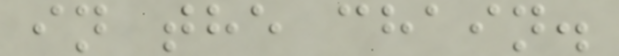in the chain.
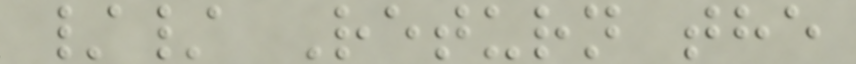// Return the
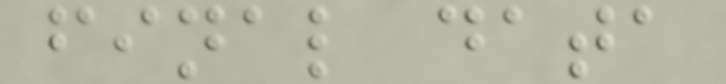final data
